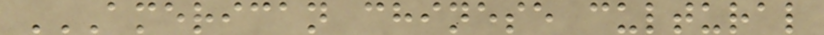AMERICAN CHINESE CULTURAL
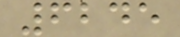6245
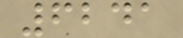6241
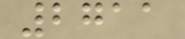2711
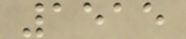1515
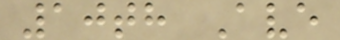10th Ave
